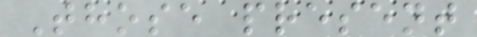Those present
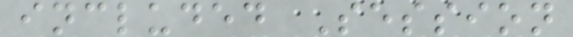included Session
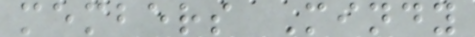members Mindy
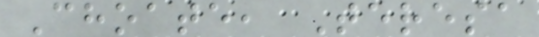Choate, Teresa
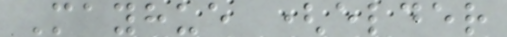Mayhue (elder
